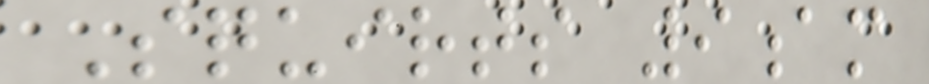Squirts 9am
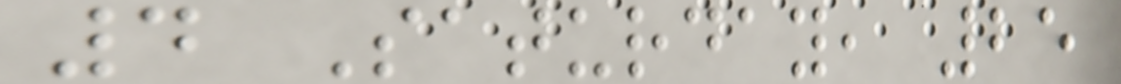4 Saturday, 25
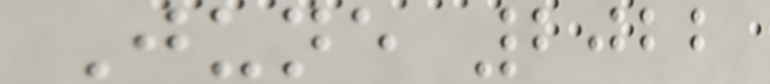June 2022
